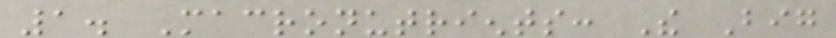1. Macronutrients: The Big
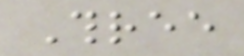Three
